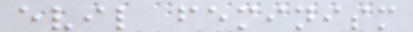evil feminism
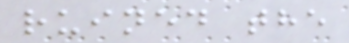ruined the
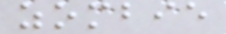zombie
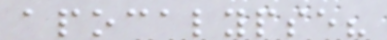apocalypse?
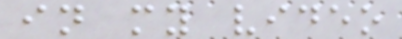in my video
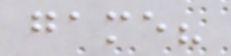game?
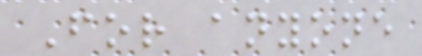For anyone
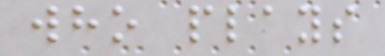who plays
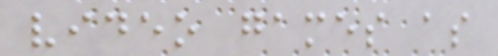video games as
